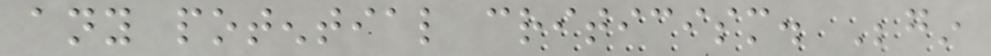any potential criticism. Begin
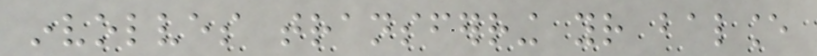involves transferring your balance
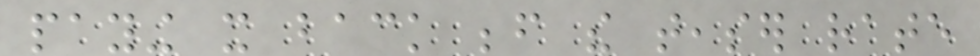paying it back before the teaser rate
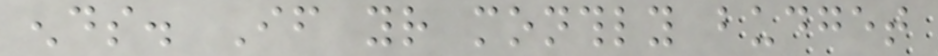ends. If your monthly budget
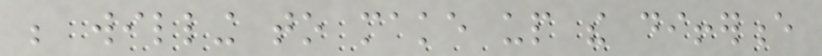be willing to make up the difference
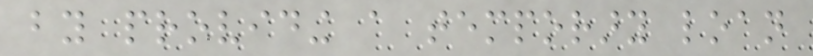by providing a temporary loan
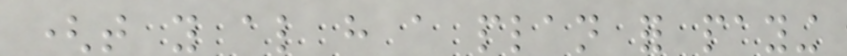(that you also have a plan for paying
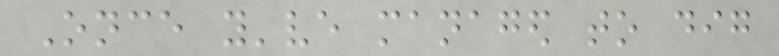Once you've managed to dig
